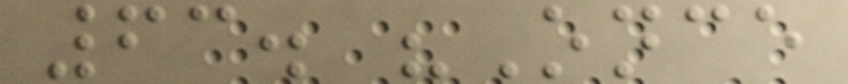63. "Once
